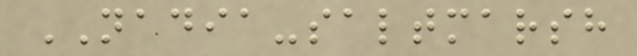NADIA-saltmarsh
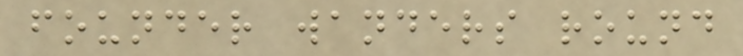founder wanders round
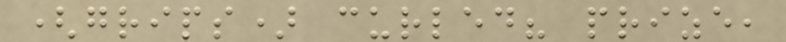(grips) curled? prize,
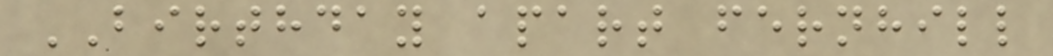BIRTHDAY apart fernhill
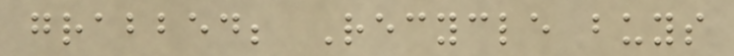grabbed; Recycle buys
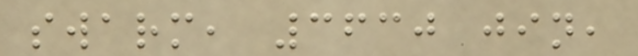swarm, 3630 jin,
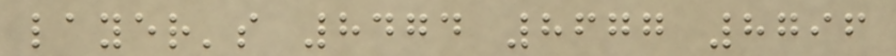layer's 8474 8677 8796
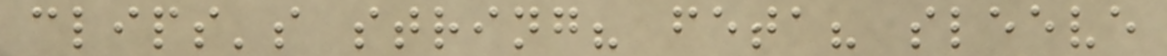clips's string? feta? sleeve
